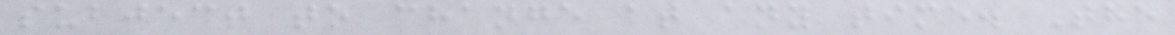subject to change at any time. The
